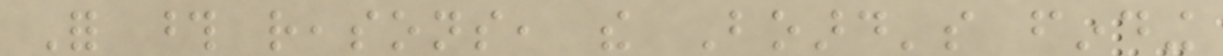For those reasons, the Board's finding
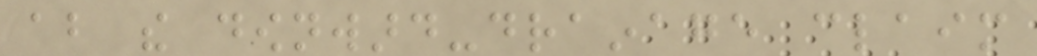about the downward-drainage claim
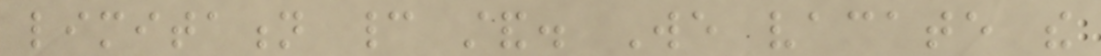limitation cannot stand. We vacate the
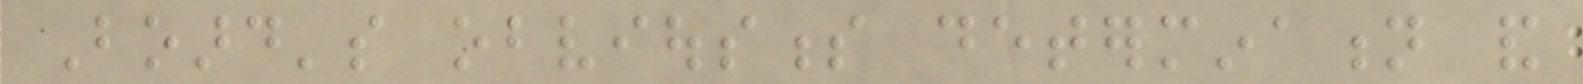Board's obviousness determination and
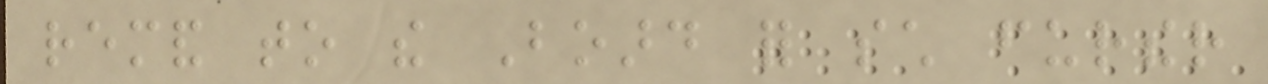remand to the Board for such further
